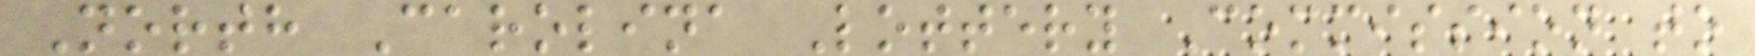North Carolina Lottery Commission to
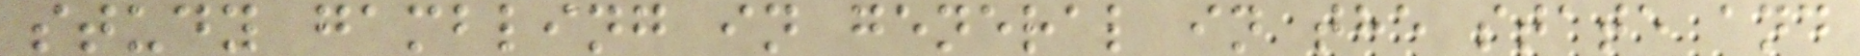study gambling in general in the state and
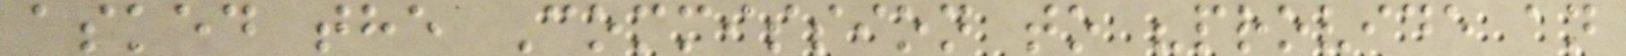asked the Commission to "provide an
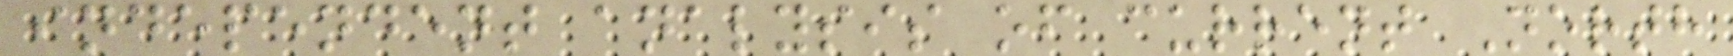independent analysis of current North
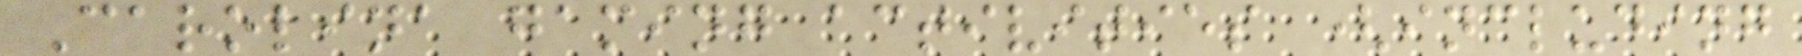Carolina gaming activities (including
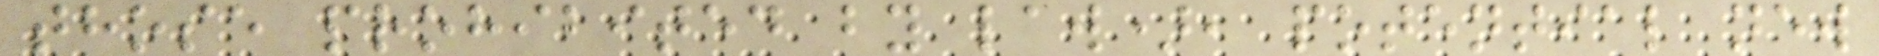those prohibited by law), potential new
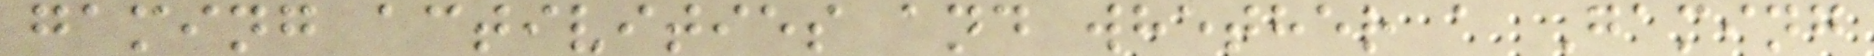gaming activities and whether a Gaming
